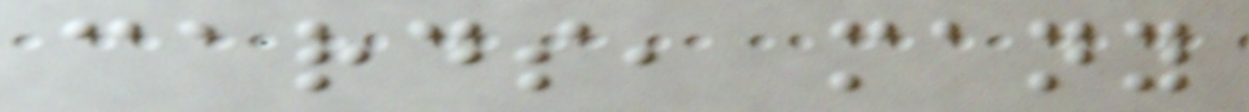cards, many
